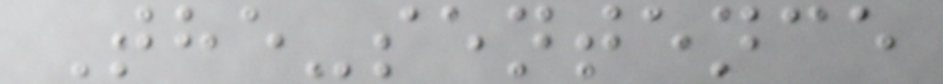The-sentence
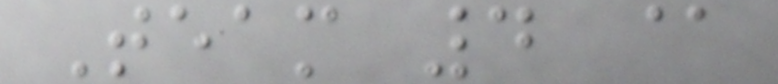Team 4 @
